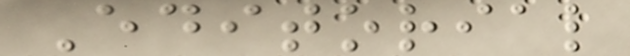Editorial
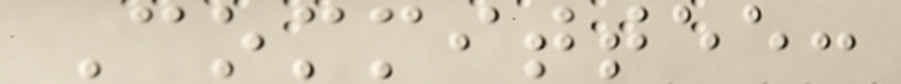Committee:
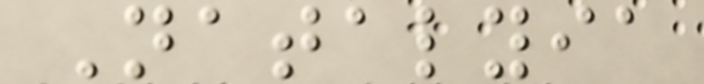Natalyia
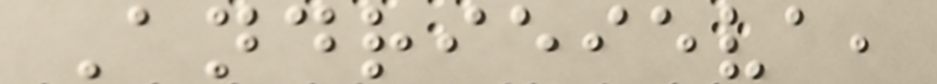Andrieieva,
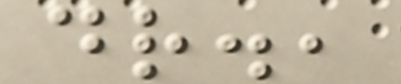dr.,
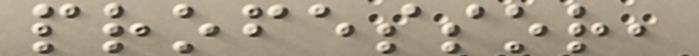professor,
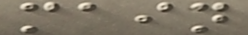main
